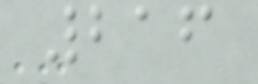216
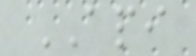API
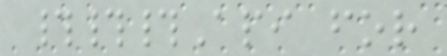###Api for
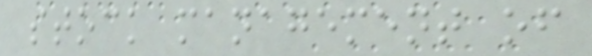stock management of
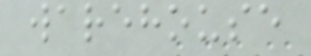warehouse
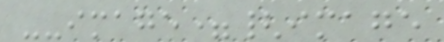--image={image
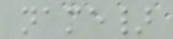name}
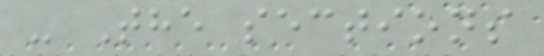- The sections
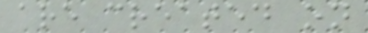are created on
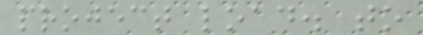project load. to
